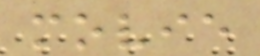movie
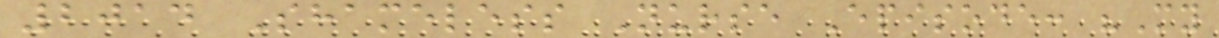2014 Shameless Nurse Episode: "My
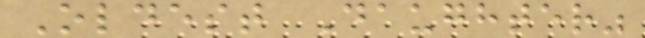Oldest Daughter"
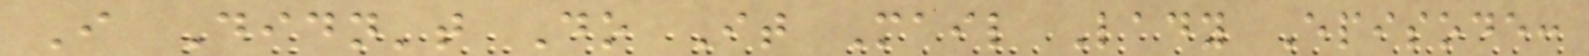I Didn't Do It Mail Lady Episode:
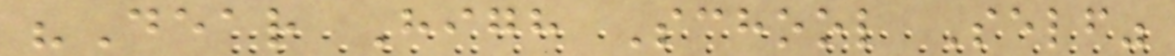"Dear High School Self"
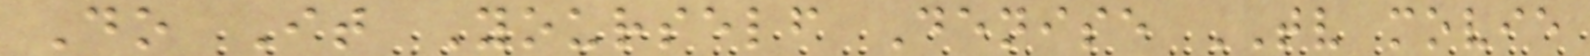Do It Yourself Denise TV movie
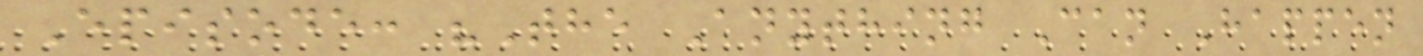Episode: "The Anything Can Happen
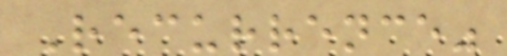Recurrence"
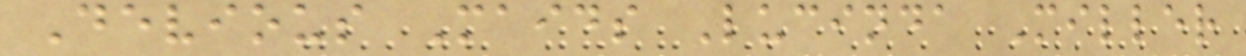Devious Maids Lucinda Miller
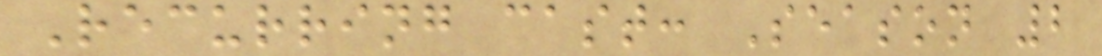Recurring cast: Season 2
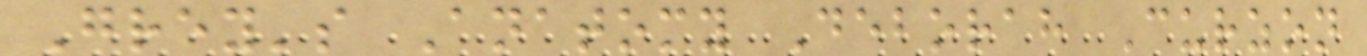Grey's Anatomy Deborah Curzon
